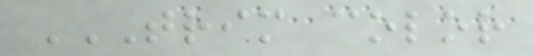TRIM COLOR
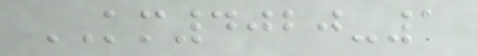KM4020-1
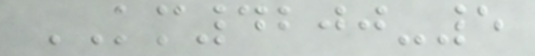KM4200-5
